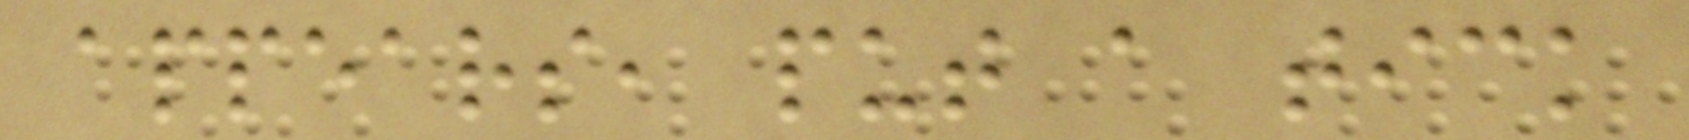appears, put a tick
